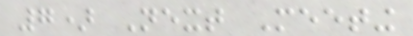7) Next Meeting
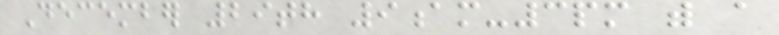December 29th 9am-3pm with a
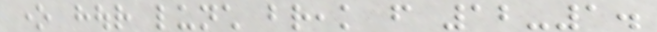one hour lunch break from 12-1.
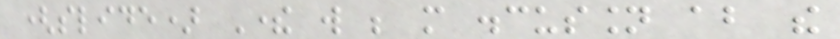(slide) There will be more discussion about the
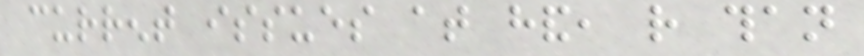current issues at hand, rather than
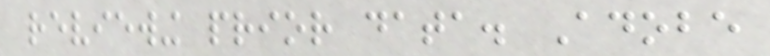reviewing prior data. Adobe
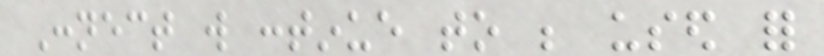Connect will continue to be used for
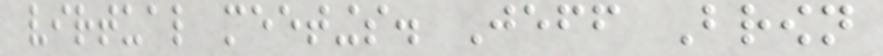virtual meetings. Jeff Brown
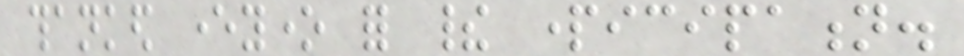thanked everyone for their participation.
